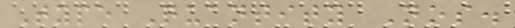Type Quantity Nos.
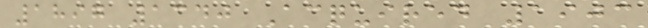1897 1340 Acquired 1903
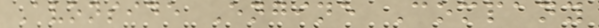Avonside Engine Company
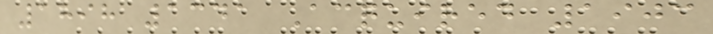1898 1341 Acquired 1903
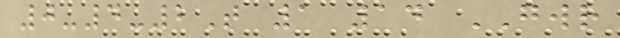0-4-2T 1 14 GWR
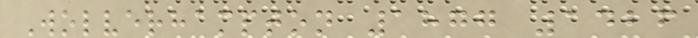Wolverhampton 1877 1426
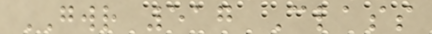GWR 517 Class
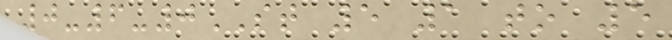0-6-0ST 5 1 to 5
